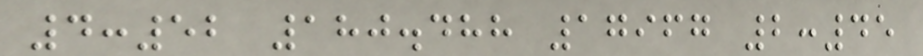4:52 180.488 17967 2:45
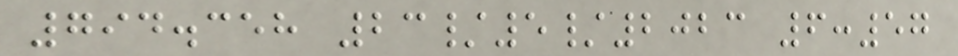794.358 23/5/2023 6:57
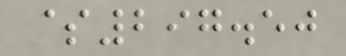$297.50
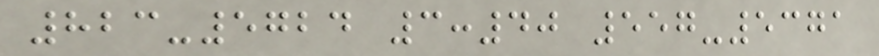823-5724 3:40 557-5371
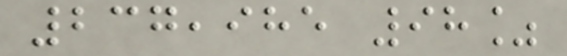237,985 98%
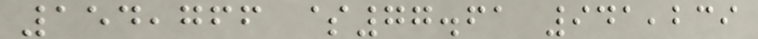154,766 $77.61 941,239
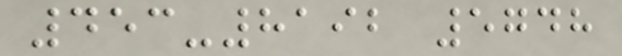453-8192 5748
